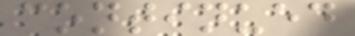continued
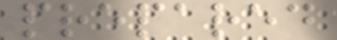prepared
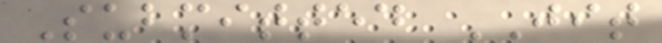Submitted JIT
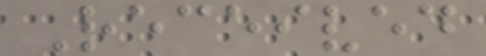Received
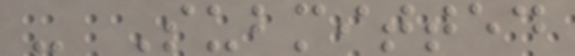- Submitted
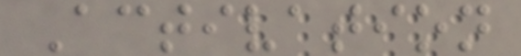Activation
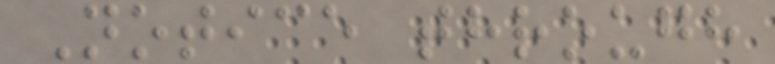Notice through
